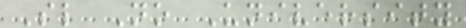Sl No University
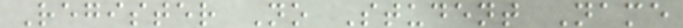Register No Student Name
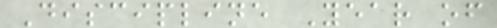Discipline Year of
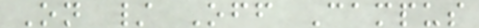On / Off Campus
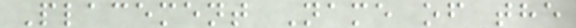Placement Name of the
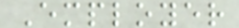Employer
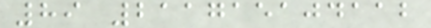89 211715104112
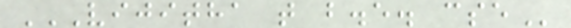VIJITHA T B.E. CSE
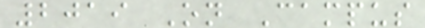2019 On Campus
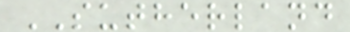SUTHERLAND
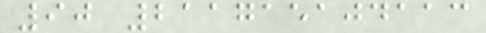90 211715104113
